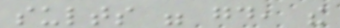sults were good, the
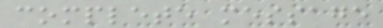complete message
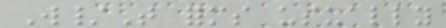W/T forms usually
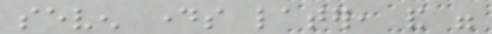seven days later, and were
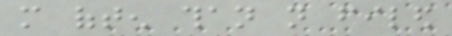more often than not filed
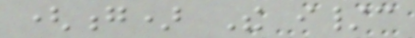(g) The i/c
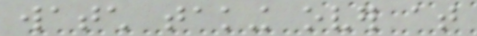watch taking over at
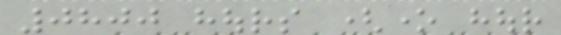0800 hours (one hour
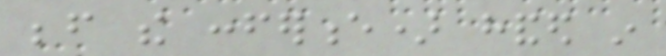before the conference) handed in
